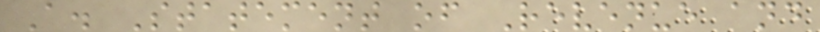A. Statement of Revenue and
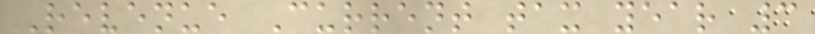Revenue Current tax year 3
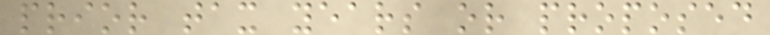prior tax years or proposed
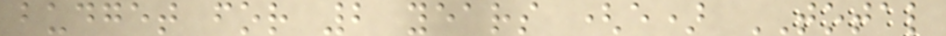budget for 2 years (e) TOTAL
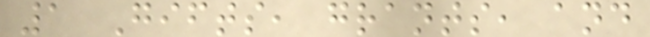1 Gifts, grants, and
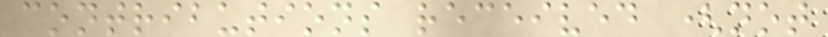contributions received (not
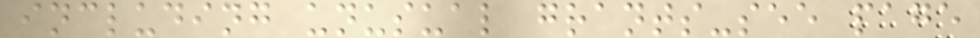including unusual grants-see page
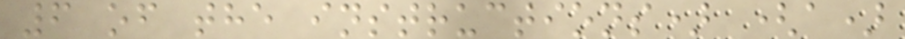6 of the instructions) (a)
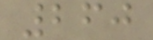260
